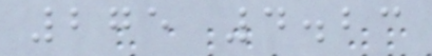275 4.23
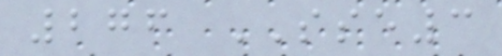276 SSE3
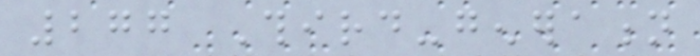277 Third-generation
